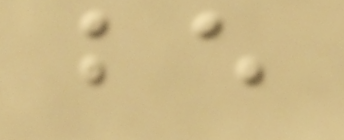be
